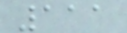111
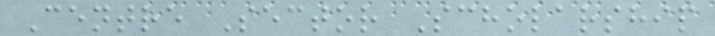Centre Sector Scholarship
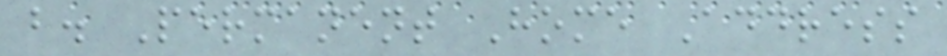b. Permanent Home Address
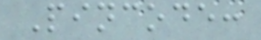Pincode:
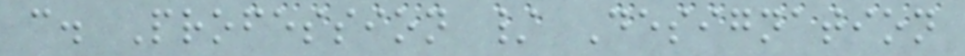c. Profession / Designation
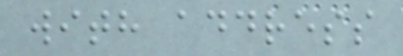with address
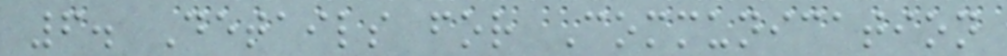6. Details for Communication
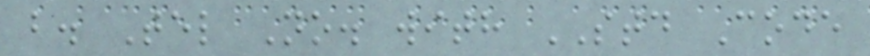b. Tel No. with STD Code
